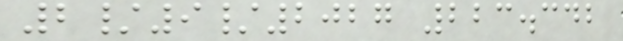2/9/2027 223.342
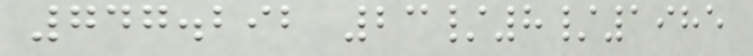747.292 23/8/1985
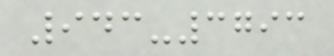943-3793
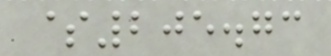$205.73
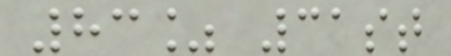83% 31st
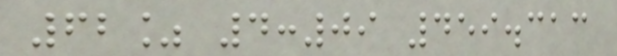62% 4:09 459.313
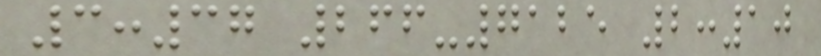3:37 266-7125 2:10
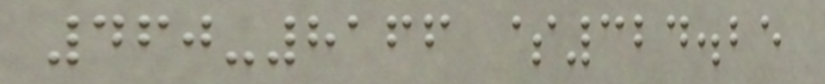460-8166 $324.25
